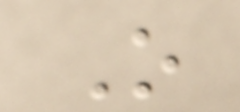O
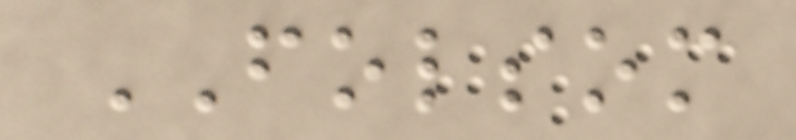FOLSOM
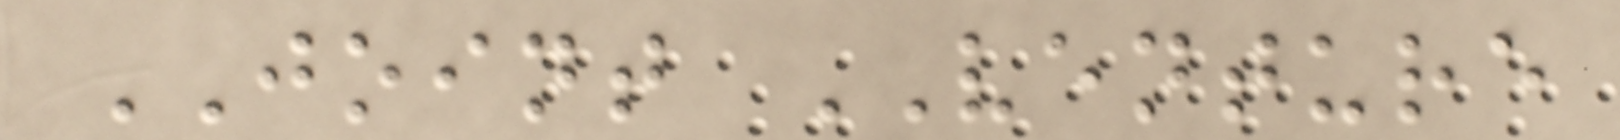JOINT VENTURE
